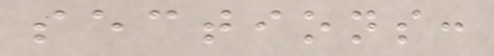sections:
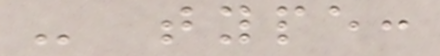- type:
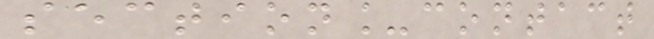section_contact
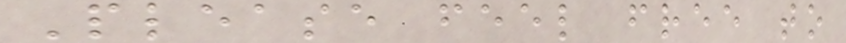Please feel free to
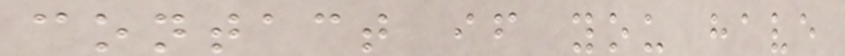contact if you have
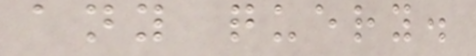any query.
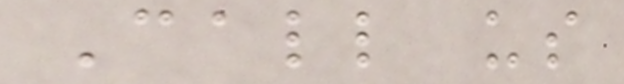Call us
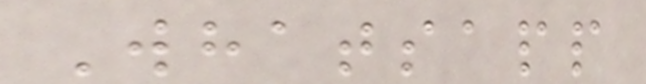Whatsapp
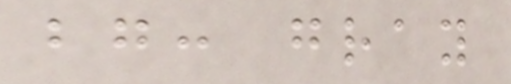bg: gray
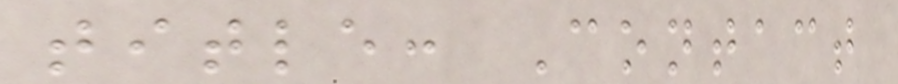title: Contact
